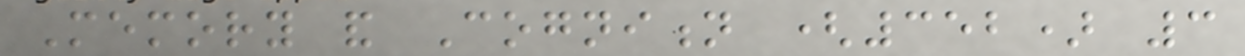Memory and Cognition (352) 3
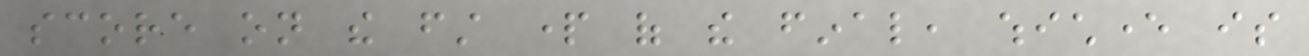score on the first part of the final, whichever is
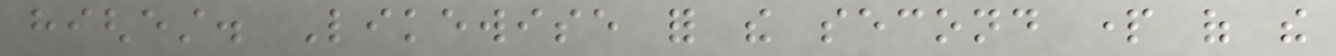highest. Likewise for the second part of the
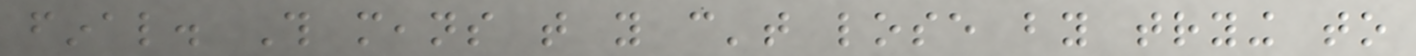final. This means that you can't lose by trying to
